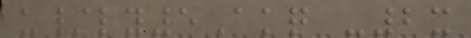u/ly5Akq -2x
